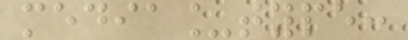media_type:
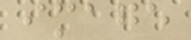image
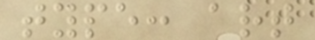type: art
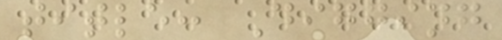title: Digging
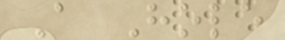A Hole
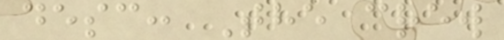desc: The crew
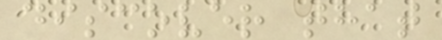discover that
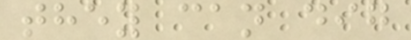they can dig
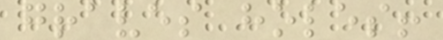graves holes!
